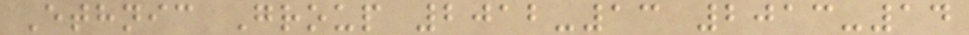Ethnic Group 2012-13 2013-14
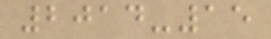2014-15
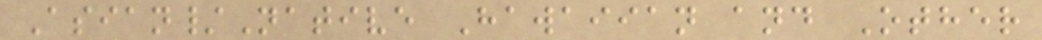Asian/Native Hawaiian and Other
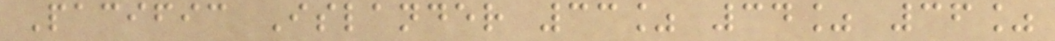Pacific Islander 33% 34% 36%
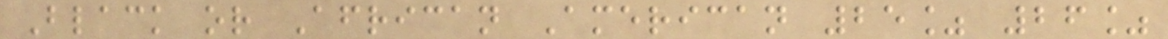Black or African American 25% 26%
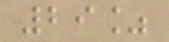29%
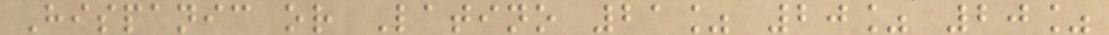Hispanic or Latino 21% 20% 20%
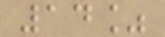14%
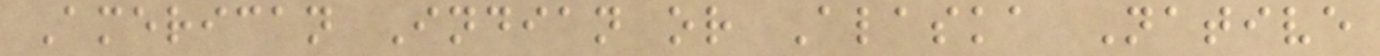American Indian or Alaska Native
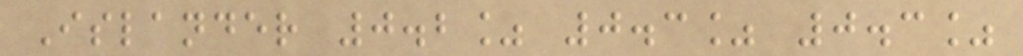Islander 0.2% 0.3% 0.3%
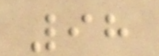98
